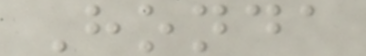Honda
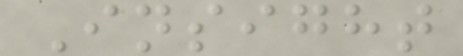Insight
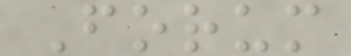Forum
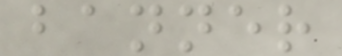banner
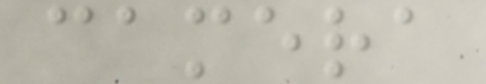camera
